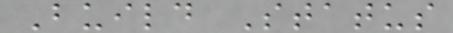Build Status
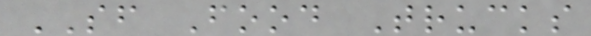SF Food Trucks
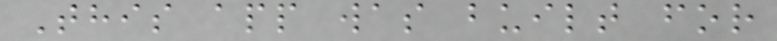This app was built for
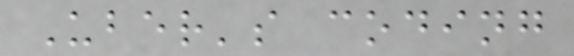Uber's coding
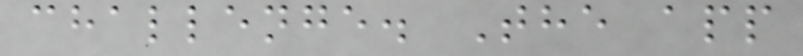challenge. The app
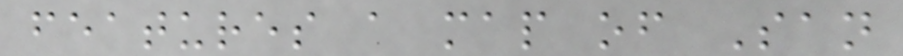features a map of San
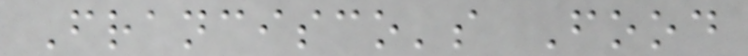Francisco's Food
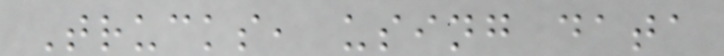Trucks, using data
